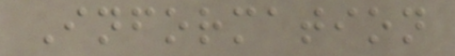Information
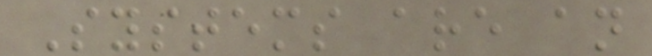Systems are an
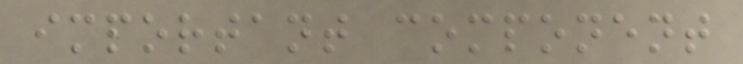important component
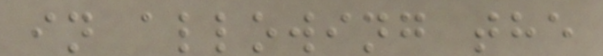in allowing the
